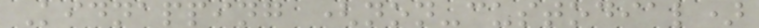Kidnapping (non-custodial)
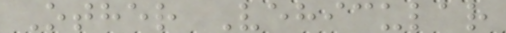Other Vehicular
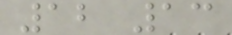12 13
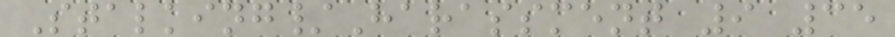Stalking/Harassment 9 35
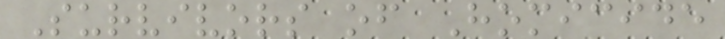Survivors of Homicide
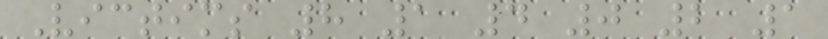Victims 8 1 4 0 2 1
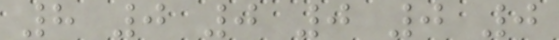8 0 0 0 0 0
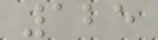125
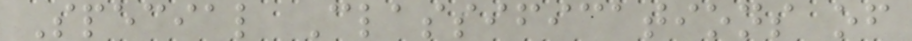Special Classifications of
